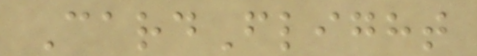CardFlight
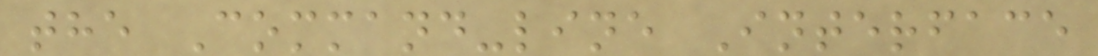the Command-line Interface
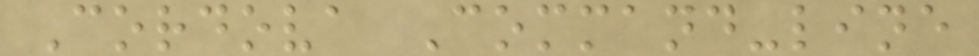Cordova Command-line
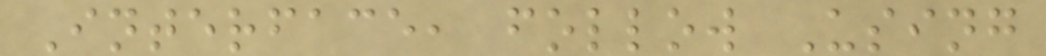Interface, follow Using
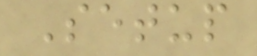Setup
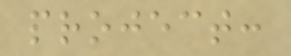project:
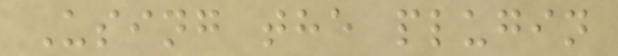Using the plugin
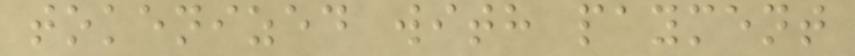tokenized with payment
